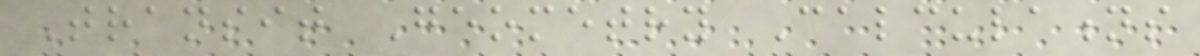Transit Geometry Calculations
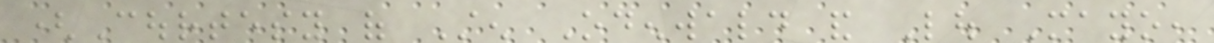(Courtesy of Sten Odenwald and Lou Mayo,
